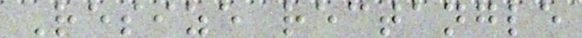Resize rectangle
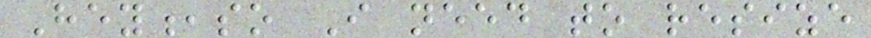Hey,so I need to resize
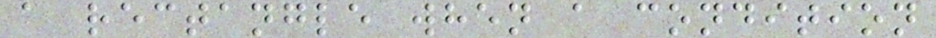a rectangle when a condition
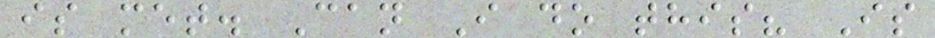is met. Can I do this? Is
